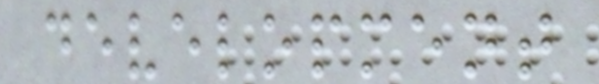development
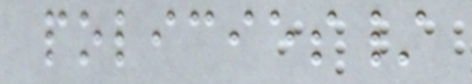policies/
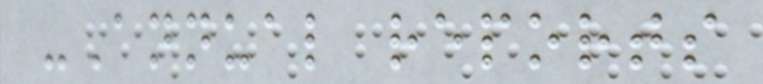-Annual reports
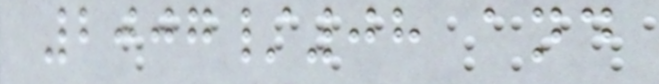2007/08 and
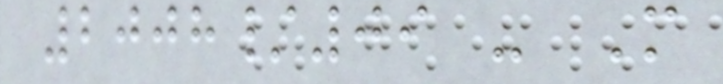2008/09 - M
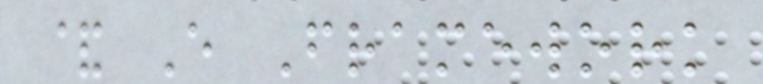& E Framework
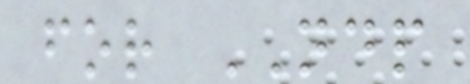for NDP
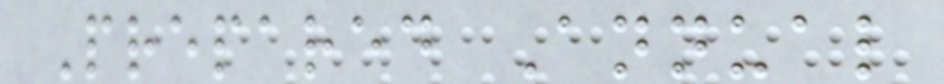Prepared Annual
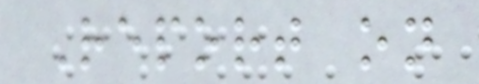Report on
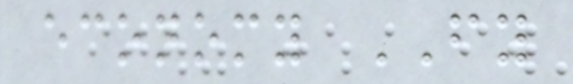economy FY
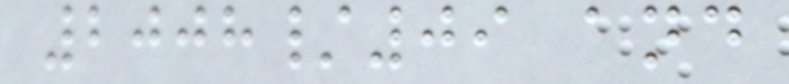2008/09 and
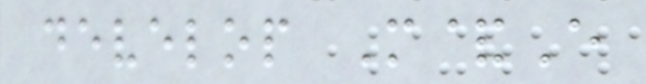develop M&E
